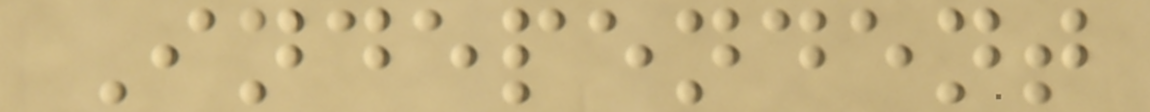Independent
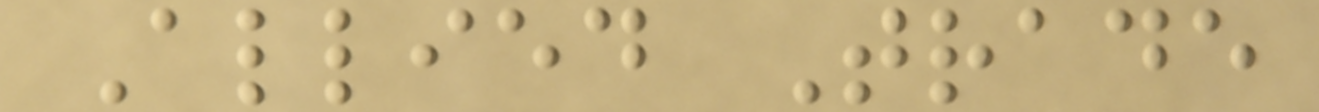Allied Trade
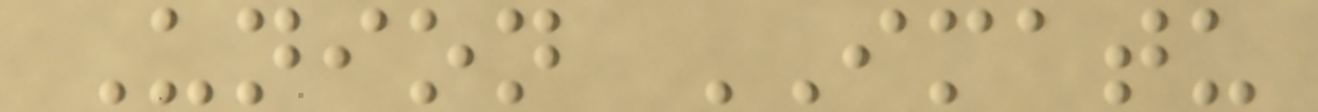Union IMATU
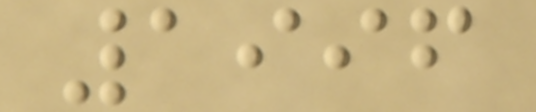1996
